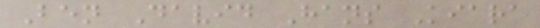Ben David Hans Kiara
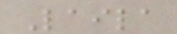Laila
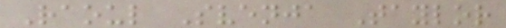Raoul Svenja Taylor
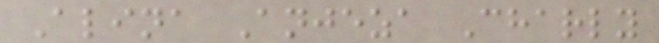Alina Anjeza Charly
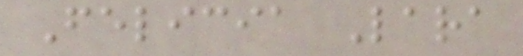Felicia Lara
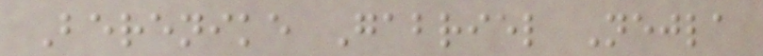Berenike Gabriel Nejla
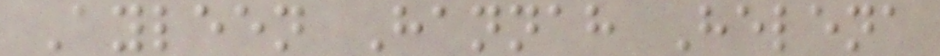Ayleen Hannah Helena
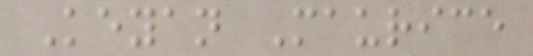Keyan Maurice
